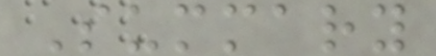Summary
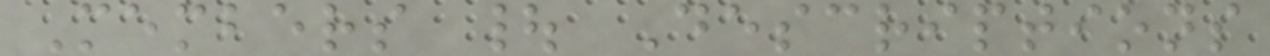Members | Descriptions
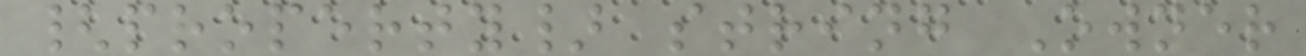{property} string Owner
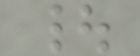|
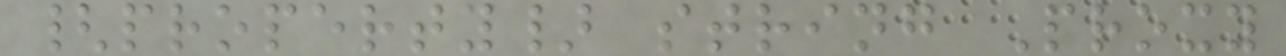{property} string Proxy
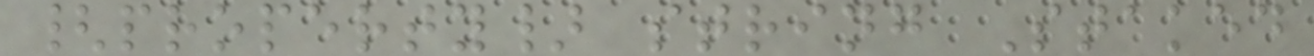{property} string Staked
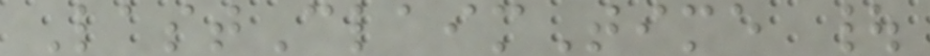LastClaimTime |
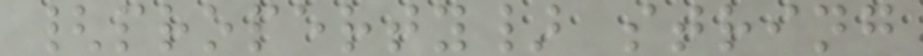{property} string
